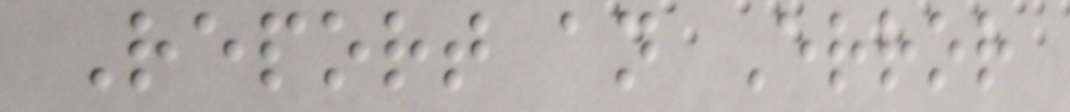Report an Error
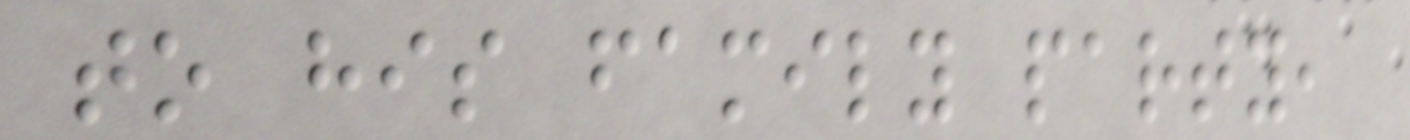to his family party,
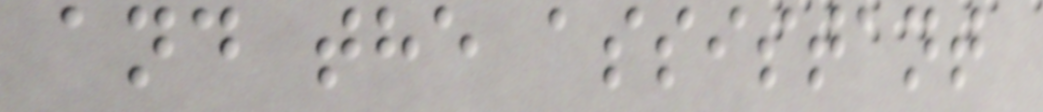and the assistant
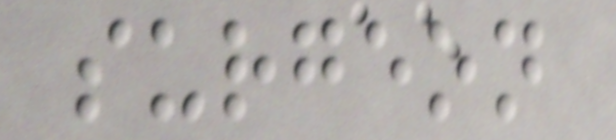surgeon
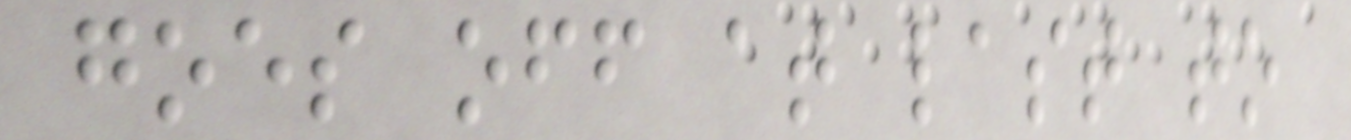goes off at last to
